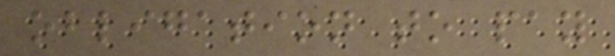obligation to pay
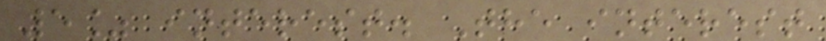5% interest. The interest
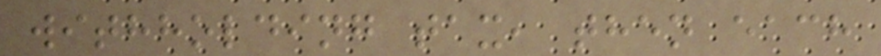withholding tax, then each
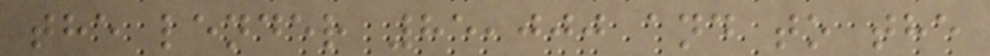the lender 85,000 and to the
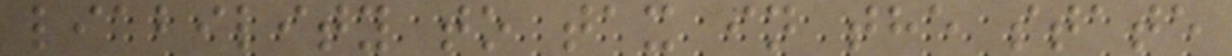liability to tax in the state
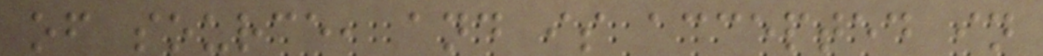of source, and is accepted in
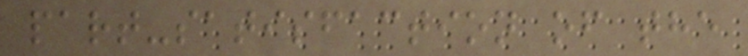part-satisfaction of the
